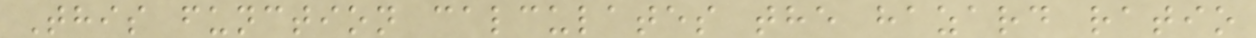This function calculates the hazard ratio
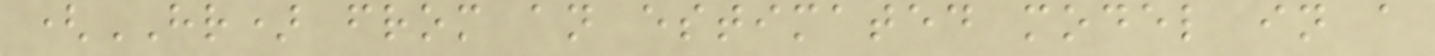(HR) from an estimated model in a
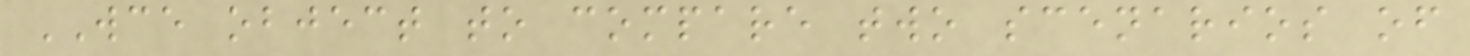WCE object to compare two scenarios of
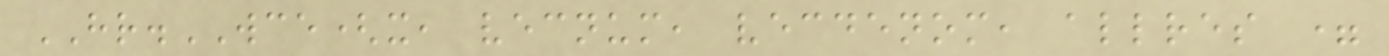HR.WCE(x, vecnum, vecdenom, allres =
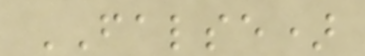FALSE)
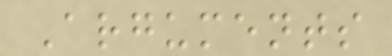Arguments
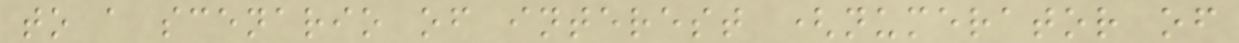to a scenario of interest (numerator of
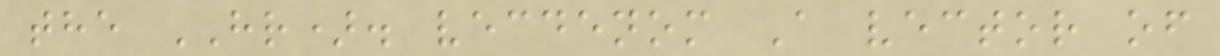the HR). vecdenom A vector of
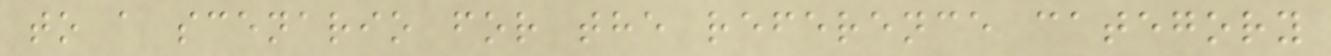to a scenario for the reference category
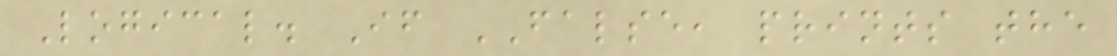Logical. If FALSE, prints the
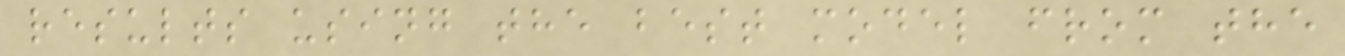results using the best model from the
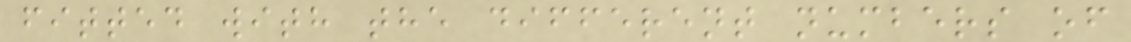fitted with the different numbers of
